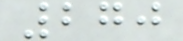270
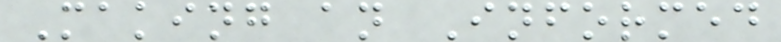Making an Informed
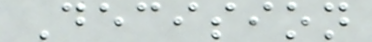Decision
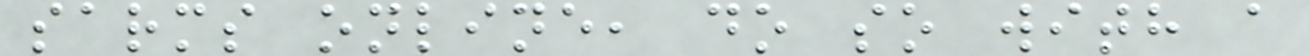sarms online, do so with a
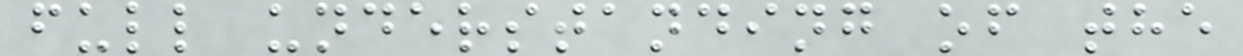full understanding of the
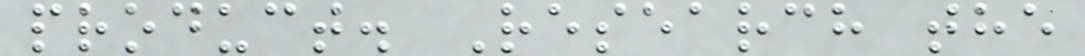product. Research the
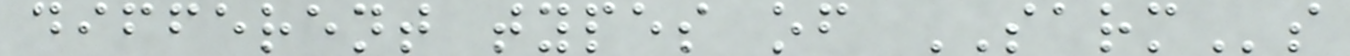different types of SARMs
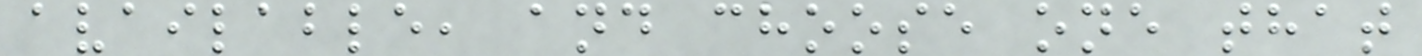available, and choose one that
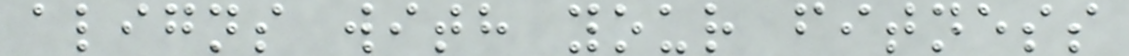aligns with your fitness
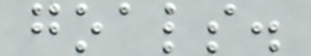goals.
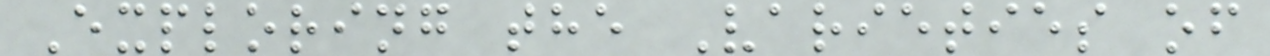Exploring the Varieties of
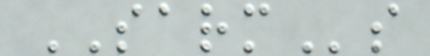SARMs
